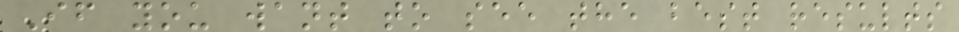If you want to see the best results
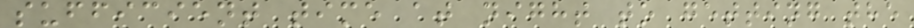sufficient time at night to getting the
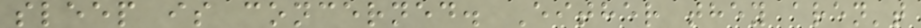sleep is concerned. Either they aren't
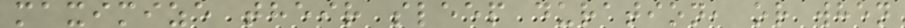maximize their sleep duration, or when
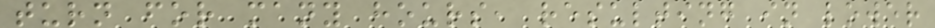turn for many hours, resulting in lower
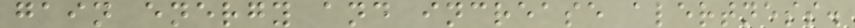gain energy and increase alertness.
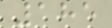185
